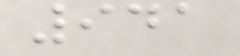941
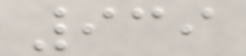939
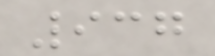937
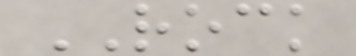ROCK
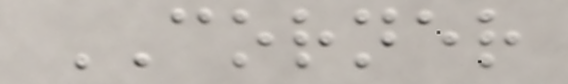CORNER
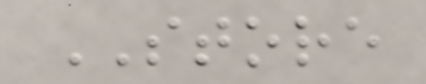STORE
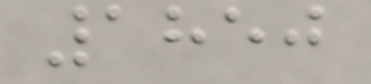1850
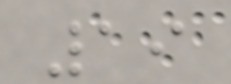19
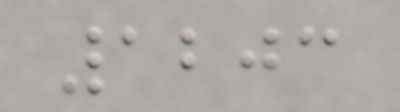1203
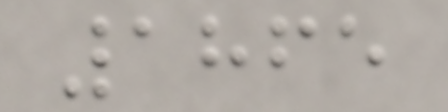1865
